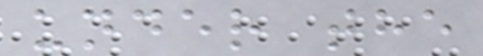under the
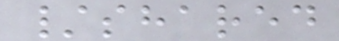/shared
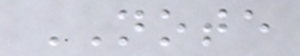NOTE
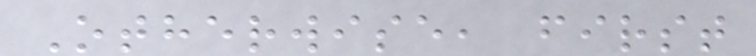Otherwise, first
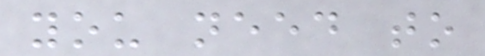you need to
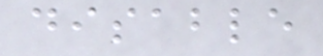disable
